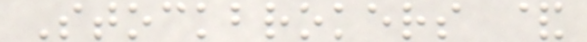Stockbrokers &
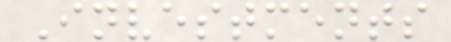Investments
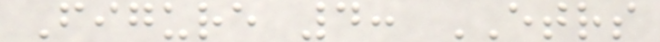Figure 4: ETRS
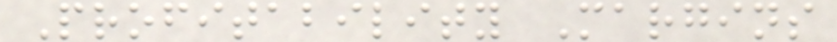Profitability Margins
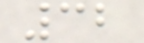32
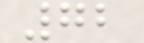72
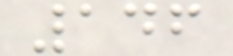146
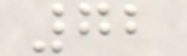72
